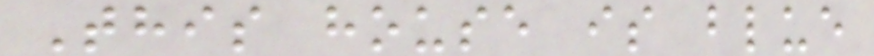This house is blue
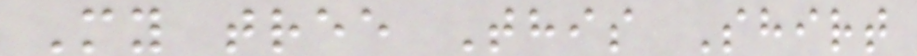My tree This Shirt
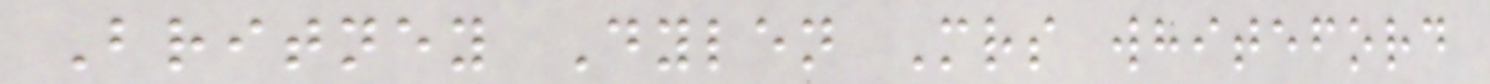Britney Dylen Mrs whiteford
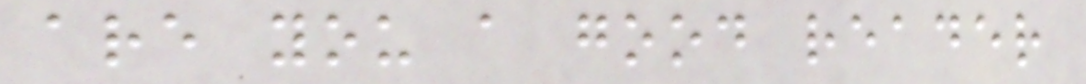are you a good reader
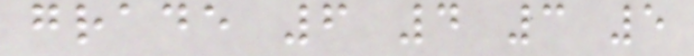grade 6 4 3 5
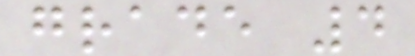grade 4
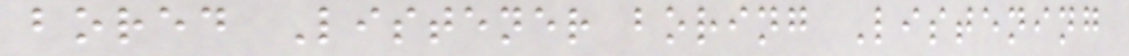bored Listener boring Listening
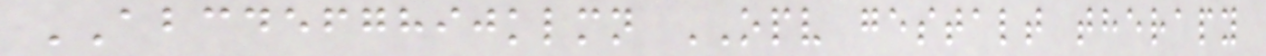ABCDEFGHIJKLMN OPV gestalt therapy
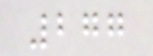277
